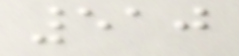510
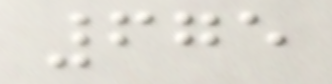675
